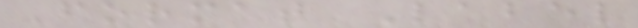Format Label
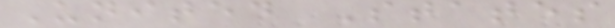United States
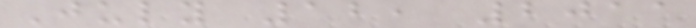July 12, 2011
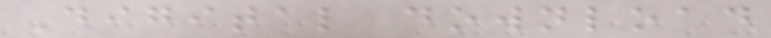Digital download
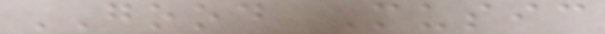GOOD Music
